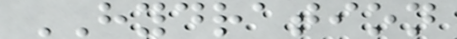HYDRATION
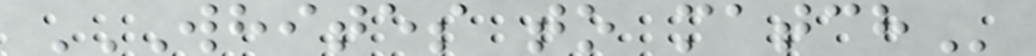WHITES TO MATCH
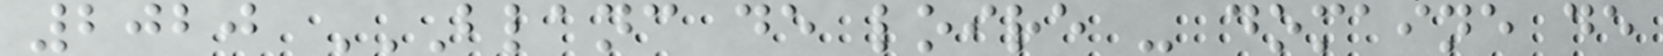2020 BLANC DE LOIRE - DOMAINE DE
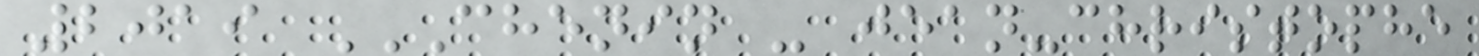2019 CHENIN - JEAN-CHRISTOPHE
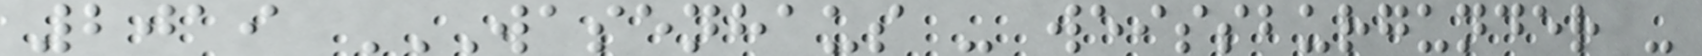2019 WASENHAUS - WEISSBURGUNDER -
